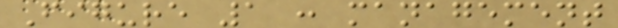Figure 1 : management
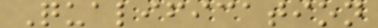Qualification
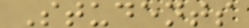Students
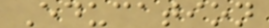Education
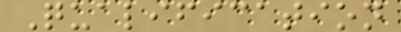Qualification
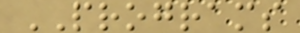PROGRAMS
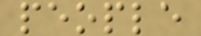people
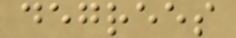degrees
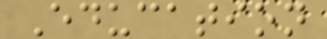Education
